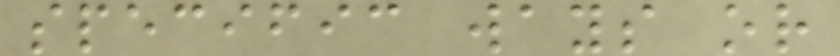specific ways or
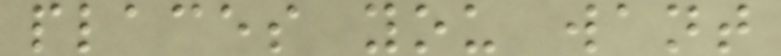places you want
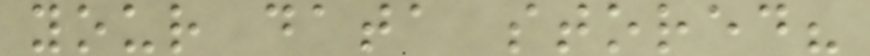your data stored?
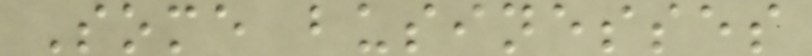Some businesses
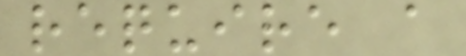require a
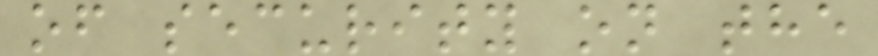of security on the
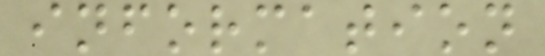information
